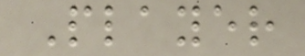Player
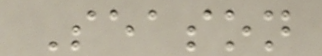Season
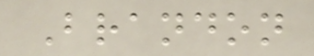Brandon
